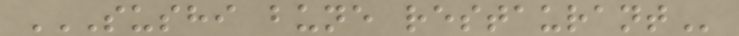SUSHI BUNE RESTAURANT
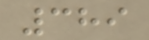389
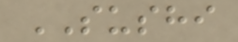SUSHI
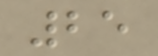25
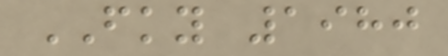FKY 1980
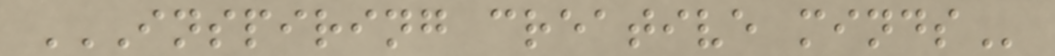INSPIRING CREATIVE MINDS
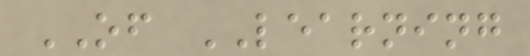OF LEARNING
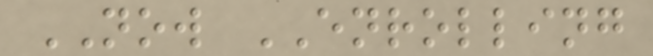NOW ENROLLING
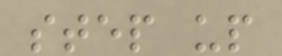step up
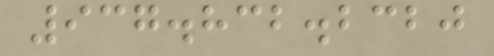937.832.2320
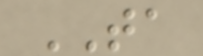TA
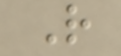R
